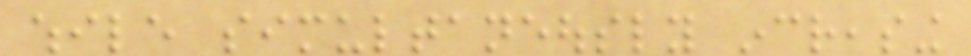while simultaneously increasing
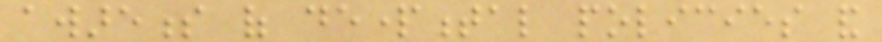awareness of departmental policies and
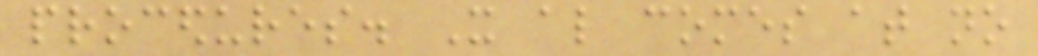procedures. It also comes at no
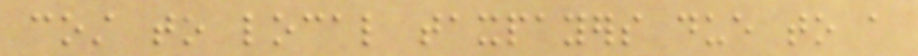cost to local taxpayers due to a
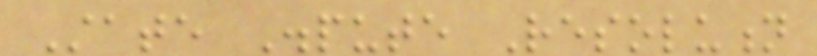State Dispute Resolution
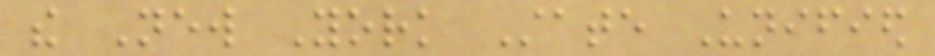the New York State Unified
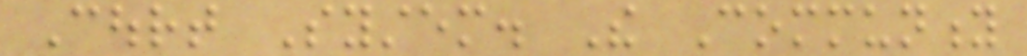Court System. The Community
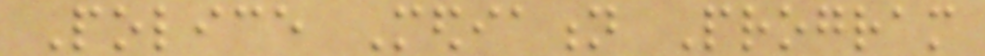Police Mediation Program
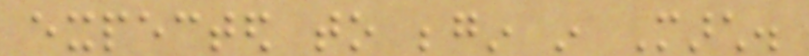expected to begin in March.
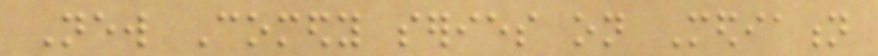New Comedy series on Mediation
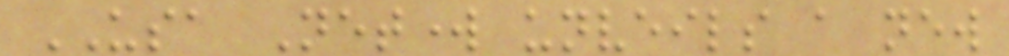USA Network unveils a new
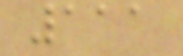111
